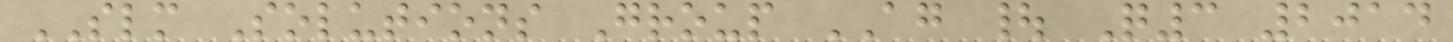SLM Solutions Group AG | Q3 2014
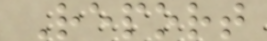Report
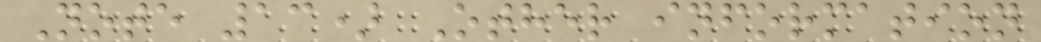Note 13) Other information
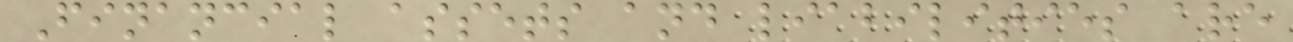Financial assets and liabilities are
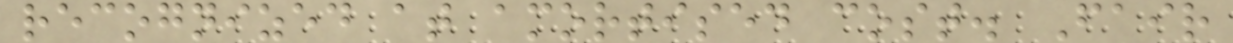recognized at amortised cost. Fair
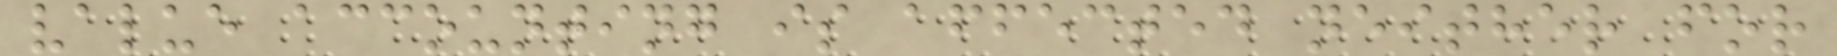value accounting is affected neither for
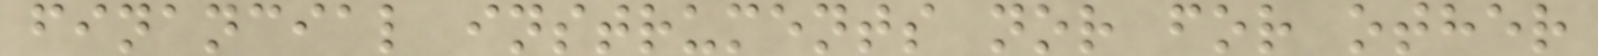financial instruments nor for other
